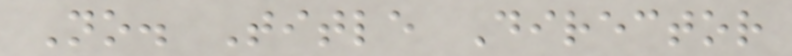No. Title Director
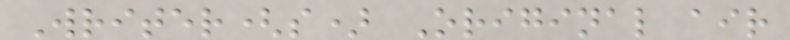Writer(s) Original air
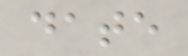date
